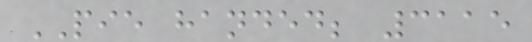PIE handed; 3115
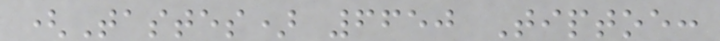(Tastes) 6650 Tiptoe:
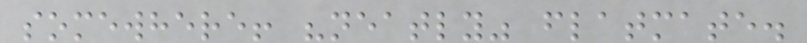somewhere! "neatly" flatmate.
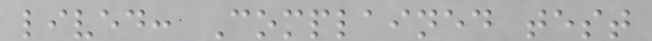lived: Complained test
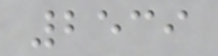2539
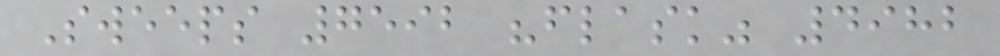Sweeps 7592 "flask" 4982
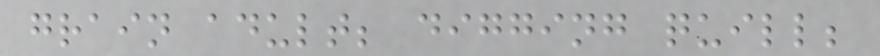grain adult; digging quill;
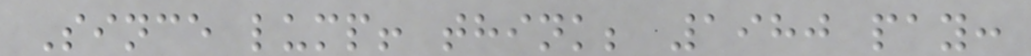Since lump! think; 1980 pay:
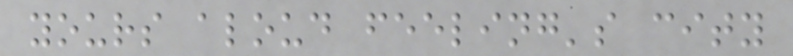yours aloud feeling's city
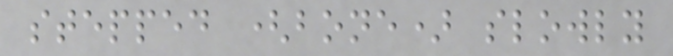stepped (bone) slowly
